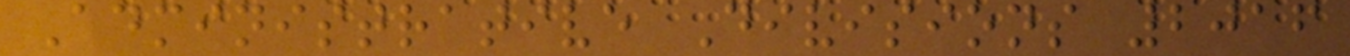Administrative Divisions 2016
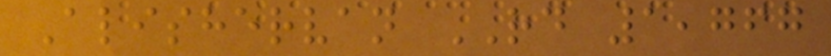Alishervan RD 1,767
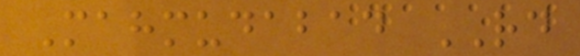Mahmudabad RD
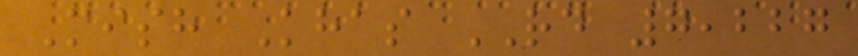Mish Khas RD 7,227
